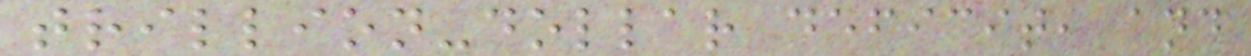trillion-dollar deficit, and
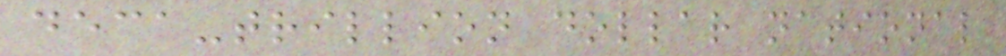deca-trillion dollar national
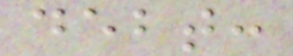debt:
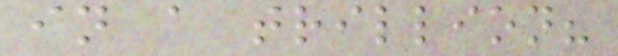in a trillion?
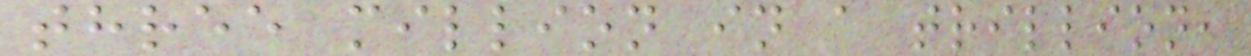three million in a trillion,
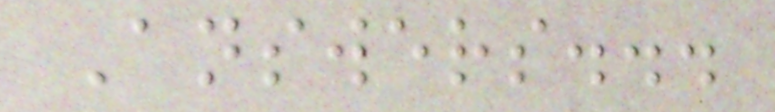Answers...
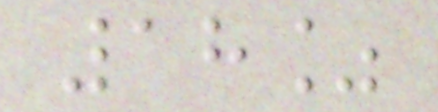18%
